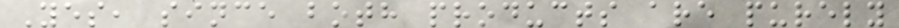Yes, since both products are purely
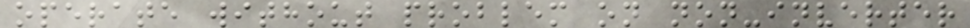operate without problem on non-inverter
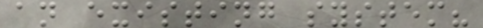an existing system?
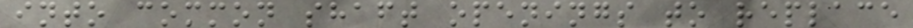into common shaft openings to replace
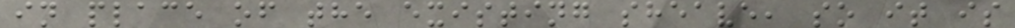in place of the existing sheave, so it is
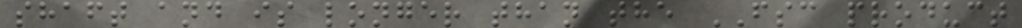shaft and is longer than the FSC product
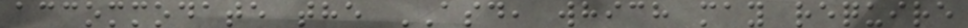accommodate the ASD, which may require
